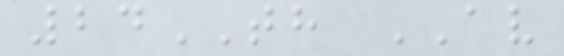24TH AV
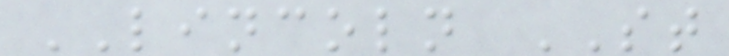LINCOLN ST
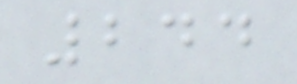244
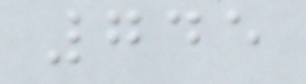745
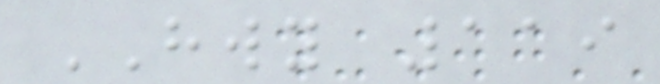HWY 119
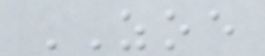ZOE
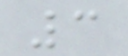3
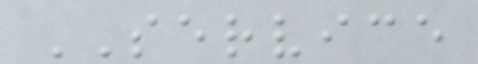SERVICE
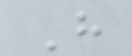H
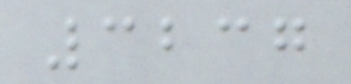3237
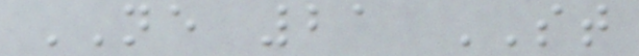NE 21 ST
